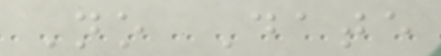No Date
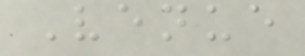Venue
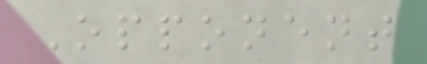Opponent
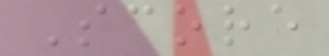Score
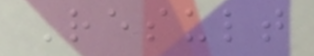Result
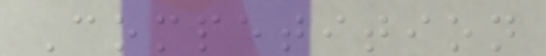Competition
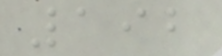192
